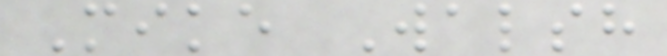Mike Walsh
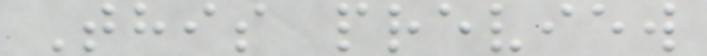This preview
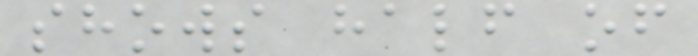shows half of
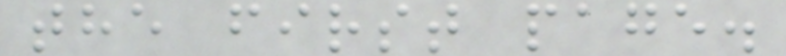the first page.
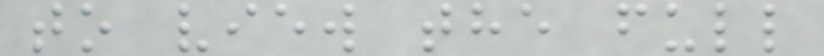to view the full
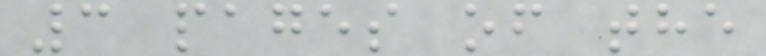3 pages of the
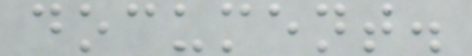document.
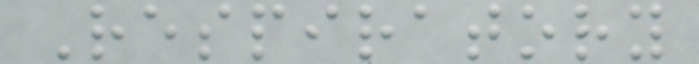Respiratory
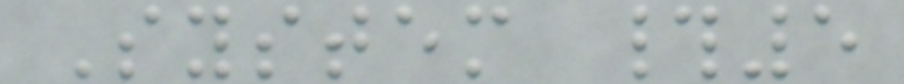System #5
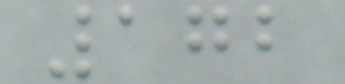172
